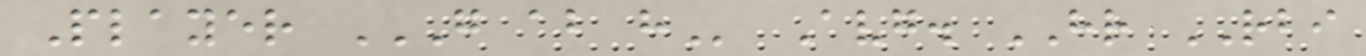Player G AB H Avg. HR RBI
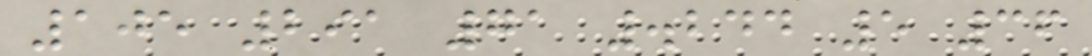105 291 71 .244 5 36
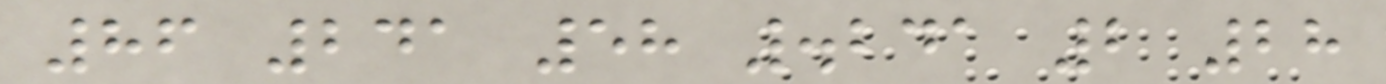86 241 58 .241 2 28
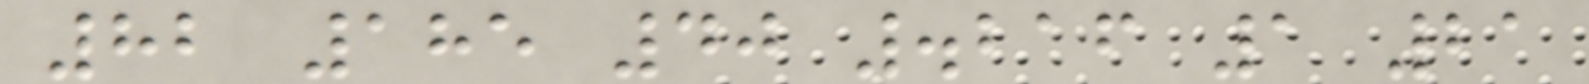82 185 40 .216 1 21
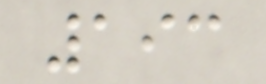193
